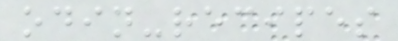odin-recipes
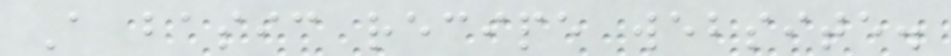A basic recipe website.
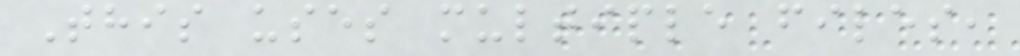This uses multiple files,
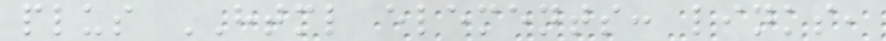plus HTML elements: links,
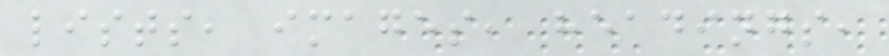lists, images, headings,
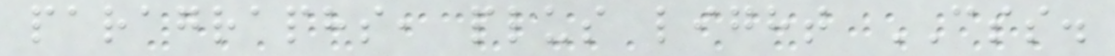paragraphs, plus light CSS.
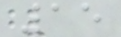15
